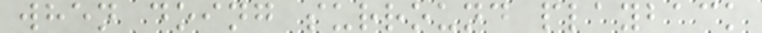when doing surround playback
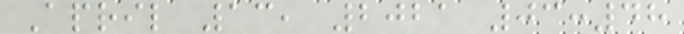April 13, 2021 03:48
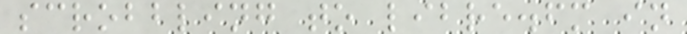scrobbling to libre.fm in
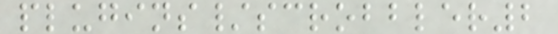plugins/scrobbler2
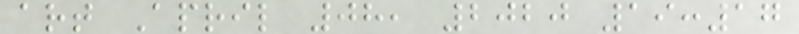art April 08, 2020 19:17
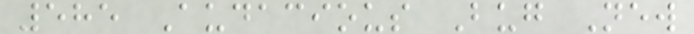585 Audacious Bug New
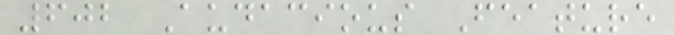602 Audacious Feature
